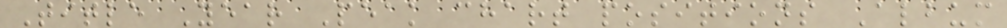Title Year Peak chart positions Album
